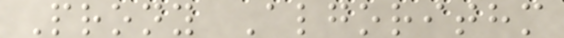Prony Algorithm
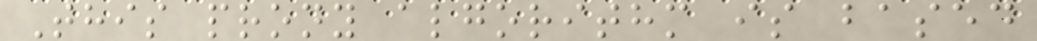This prony algorithm is based
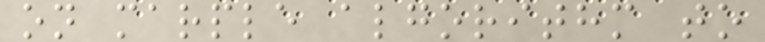on marple algorithm to
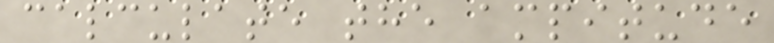calculate the ampitude
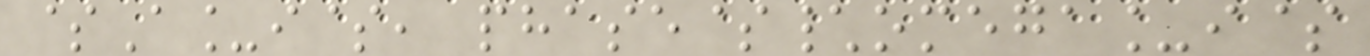$A_i$, phase$\omega_i$
